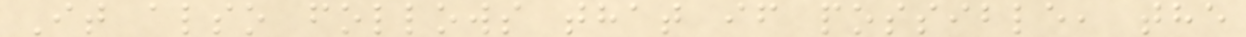It also follows that if possible, the
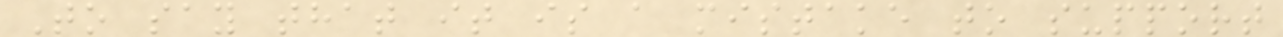To say that it is a mistake to support
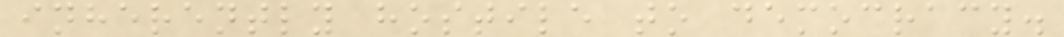inherently hostile to democracy.
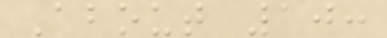About 10:
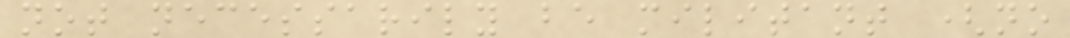not necessarily be militant (no
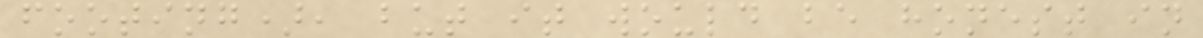footing), but it would be honest in
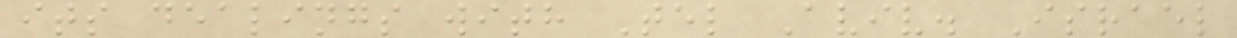its dealings with Tel Aviv. Israel
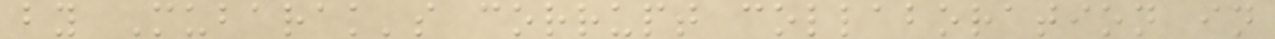by Mubarak's corrupt collaboration in
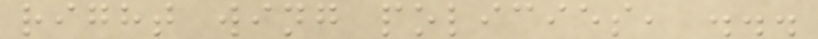right wing policies, ...
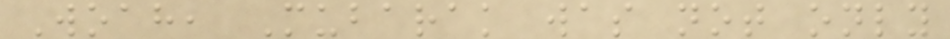Woah, Mubarak was not only
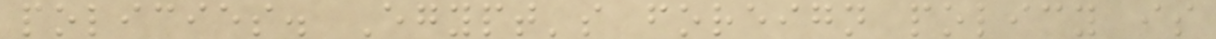policies. Egypt's foreign policy is
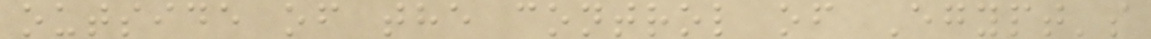outside of the control of Egypt's
